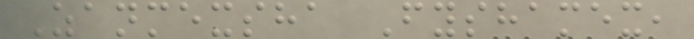Zanmexsha Fyshamex,
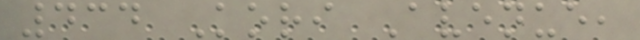434 Kori Avenue,
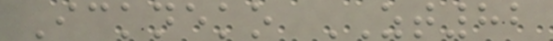Ickneko ZT82
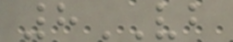8VB
